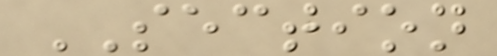SECTION
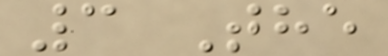3 The
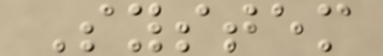System
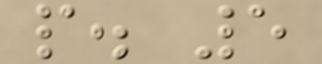p. 5
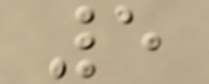5
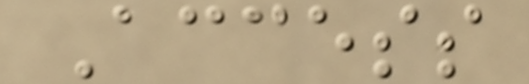Access
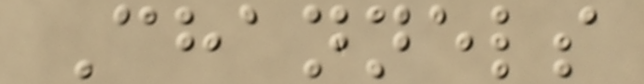Channels
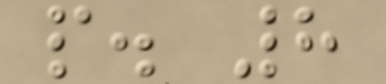p. 8
